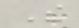The
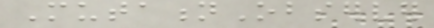MutationObserver
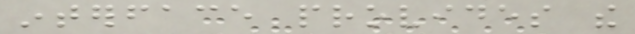interface provides the
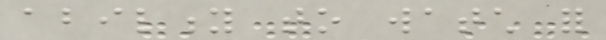ability to watch for
